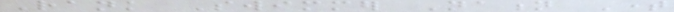Rank Swimmer Nation Time
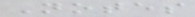Notes
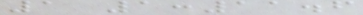1 1:11.6
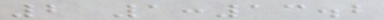2 1:13.2
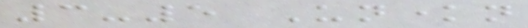3-5 Unknown
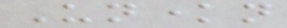Unknown
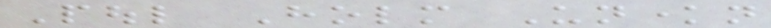Poul Holm Unknown
